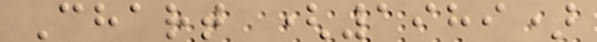Chart (1989)
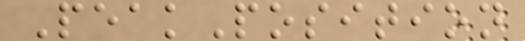PeakPosition
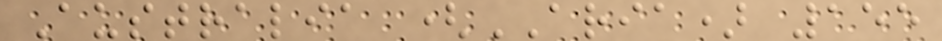Australia (ARIA) 155
